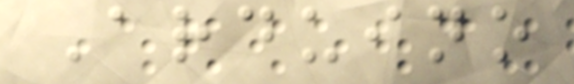Arduino
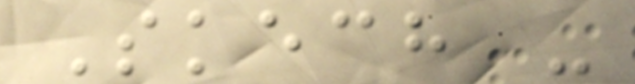Skech -
